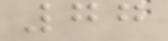77
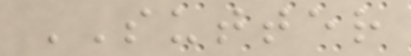SUTTER
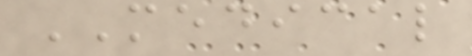MEDICAL
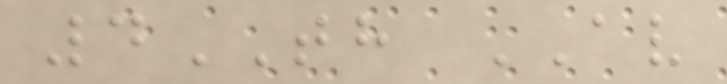4TH AV
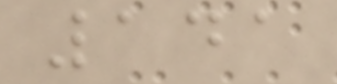141
